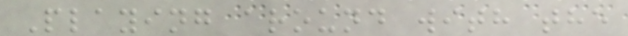Playing around with the
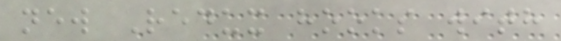new Redux hooks with
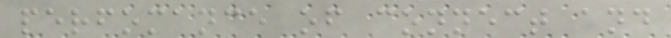perfomance of connect and
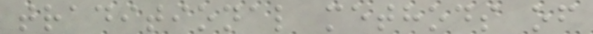traditional methods of
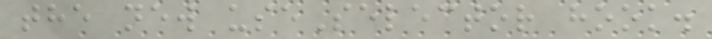the new useSelector hook.
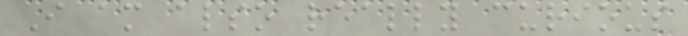I am also really curious
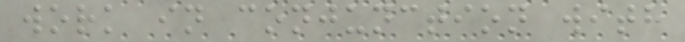work in conjunction with
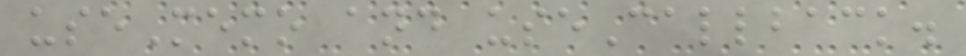useMemo and useCallback.
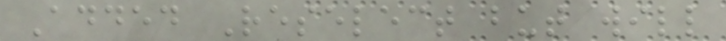Added Reselect but will
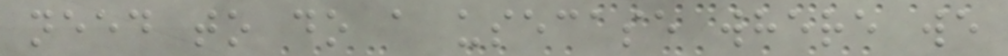need to do a usecase where we
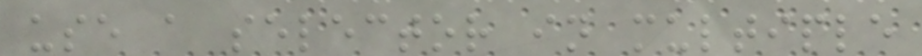use a selector in multiple
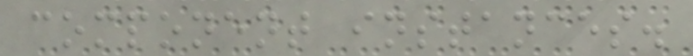component instances.
